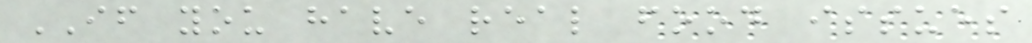IF you have real food issues
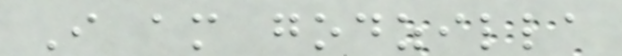I am godzilla
